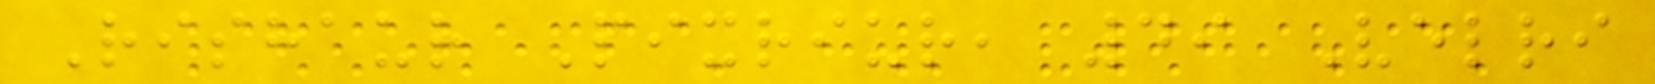Rishaur Pixriur, 49 Velri
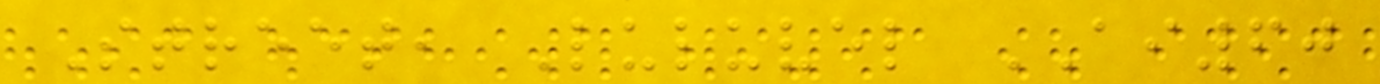Street, Luluvel AI60
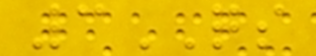3QS
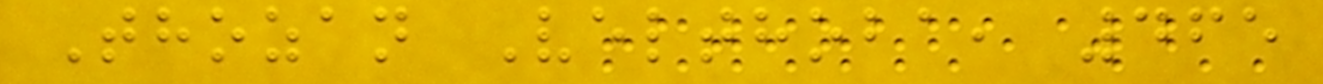Thozan Velthoba, 465
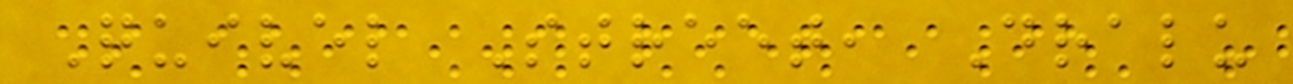Quivel Street, Dralu
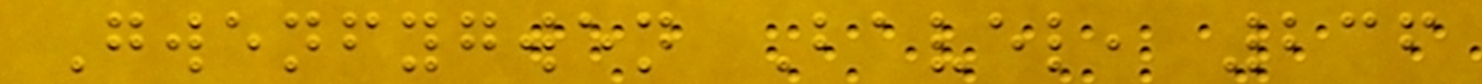Gwenfygwen Bavel, 236
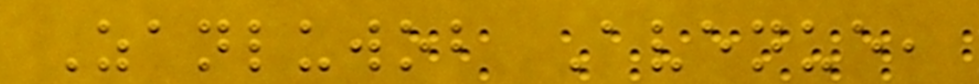Zanluwob Avenue,
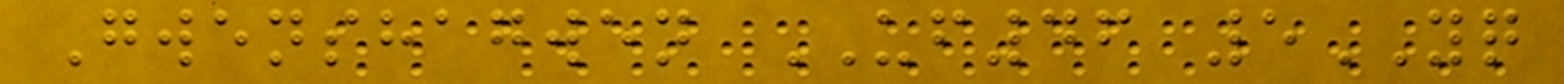Gwenshagwen UF46 5YQ
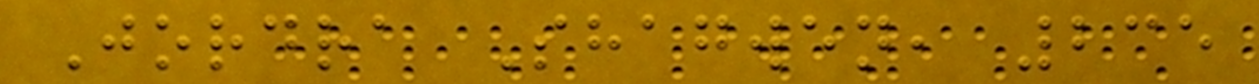Jordra Shagwen, 235
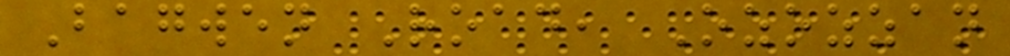Bagwen Road, Ozozzan
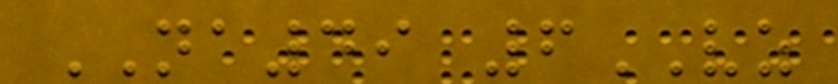NA49 6VZ
